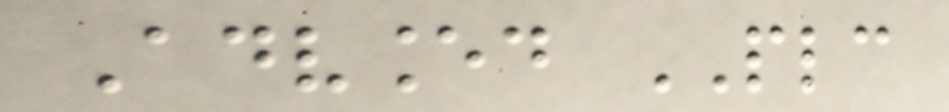Advanced PLC
